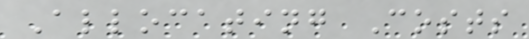Allocating Costs
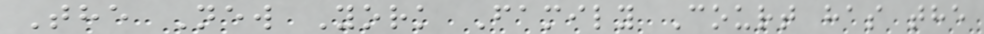The New York Family Court has the
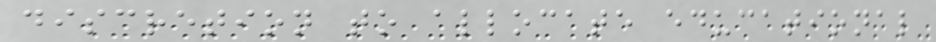discretion to allocate educational
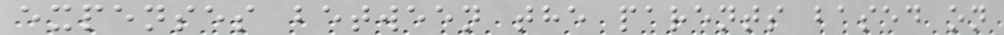expenses between the parents based on
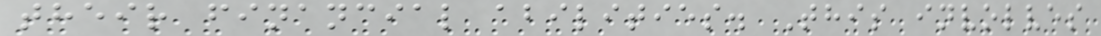their financial abilities. This involves
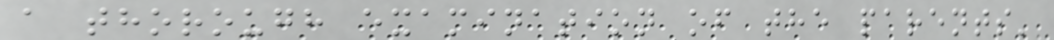a thorough examination of the parents'
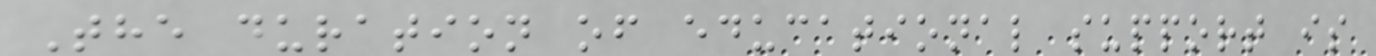The duration of educational support is
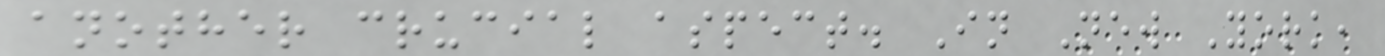another crucial aspect. In New York,
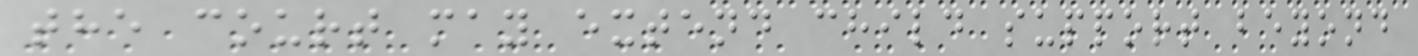the court may extend child support beyond
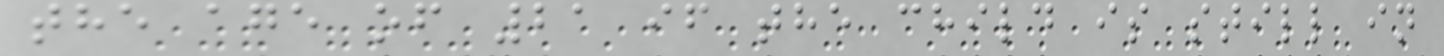the age of 21 if the child is still in
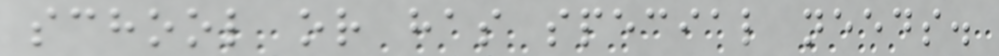school or has special needs.
